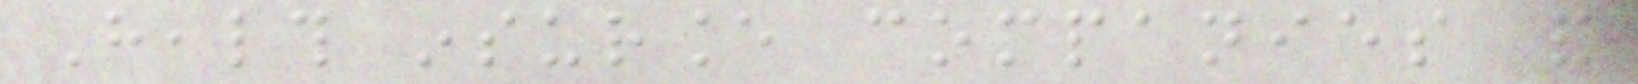Health insurance companies and
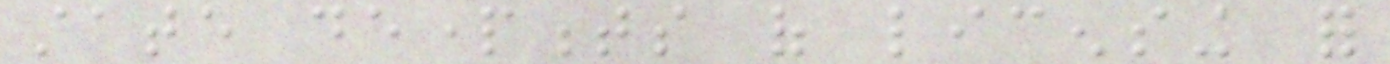state departments of licensing for
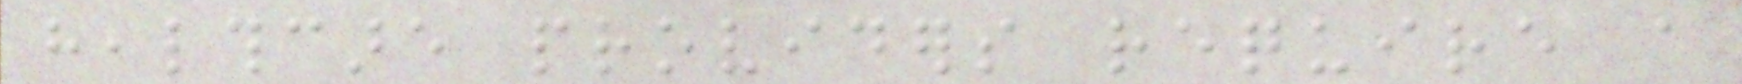healthcare providers require a
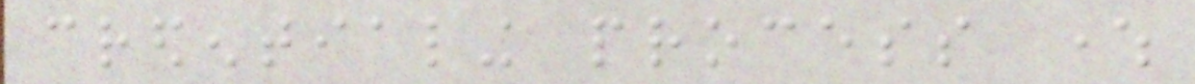credentialing process where
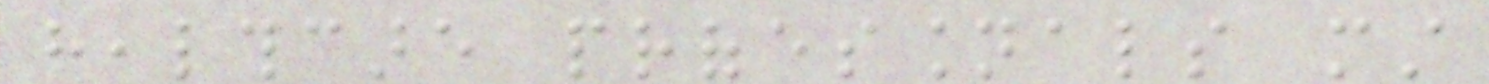healthcare professionals must
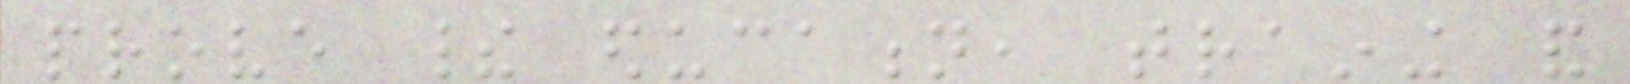prove their education, training and
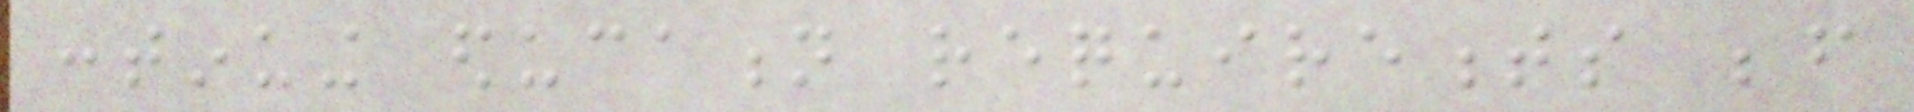continuing education requirements before
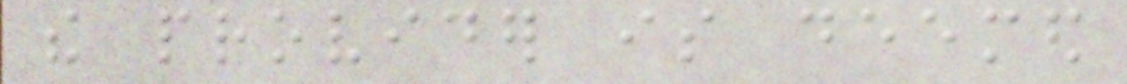the provider is deemed
